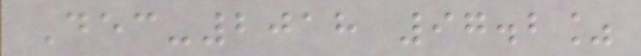Dec-2018 97.2%
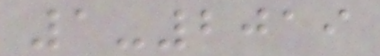1-2019
